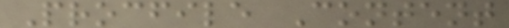Procfile Content
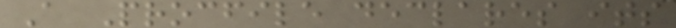A Procfile declares its
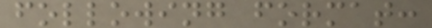following format:
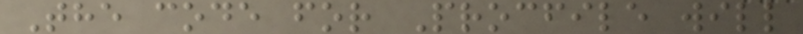The code for Procfile will
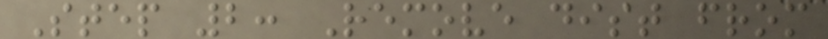Step 2: Remove dist from
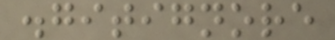.gitignore
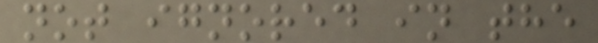not ignored in the
